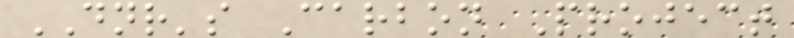DNR's Carbon Project
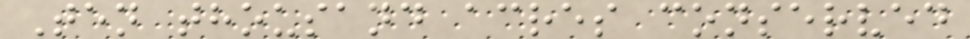Ten thousand acres conserved
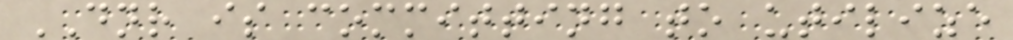DNR is committing to utilize
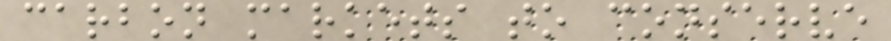carbon markets to conserve
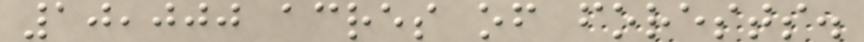10,000 acres of forests.
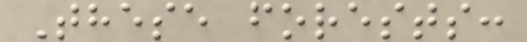These forests:
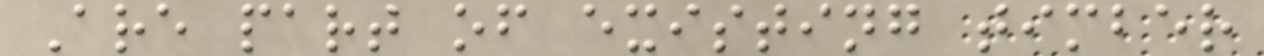Are part of existing timber
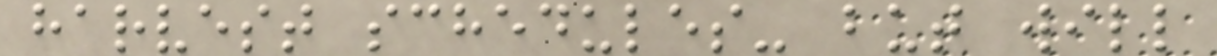harvest schedules- but will
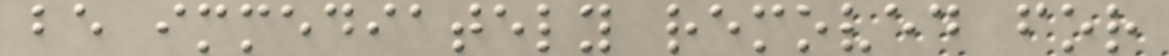be immediately removed for
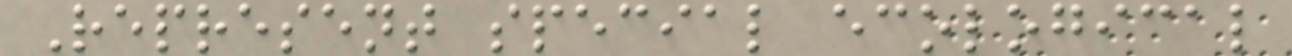Represent special ecological
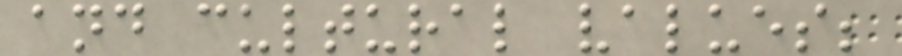and cultural values;
